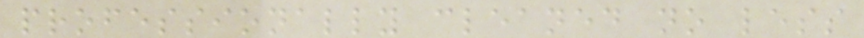professionally cleaned no less
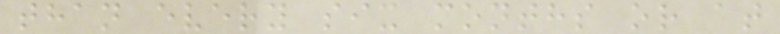than every six months or at
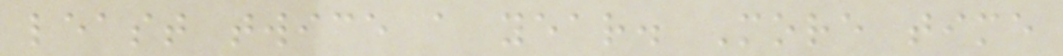least twice a year. More time
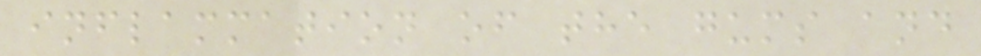inflammation of the gums and
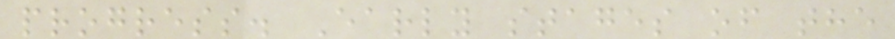progress. Early stages of the
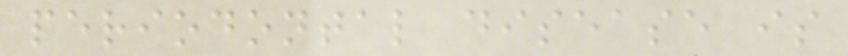periodontal disease is
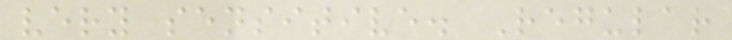very sensitive. Regular
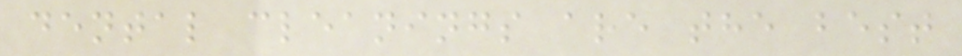dental cleanings are the best
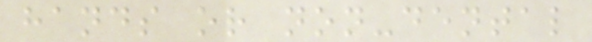hands or non-dental
